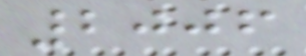2006
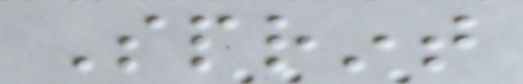Sprint
